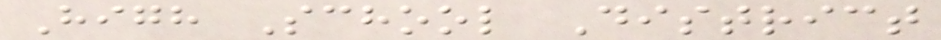High School District
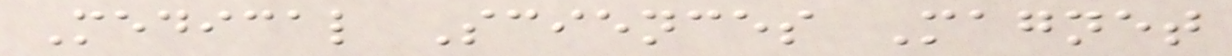Medical Sciences Magnet
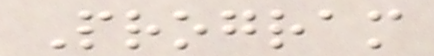Program
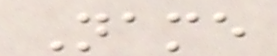Name
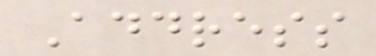Address
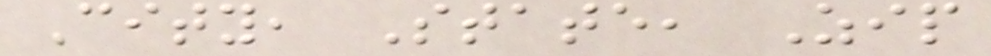City, State, Zip
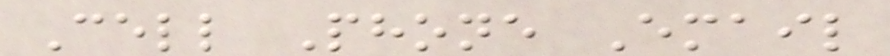Cell Phone Email
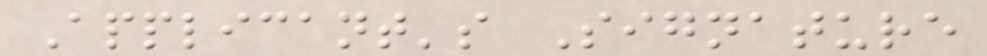Applicant's Signature
